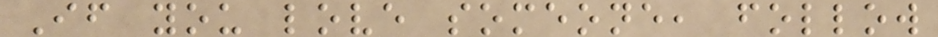If you love someone, follow
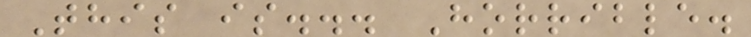This is... Horrible.
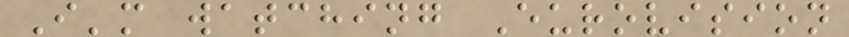I'm watching Eurovision
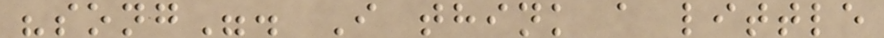"song". I think a little
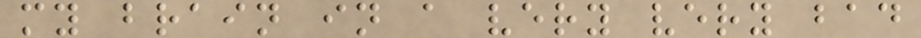my brain in a very very bad
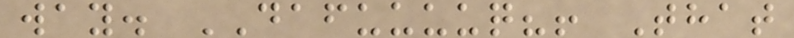way. DAFUUUUQ?! That
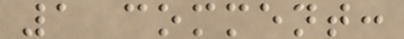1 comment:
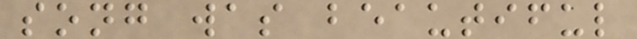song was beautiful
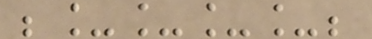;____;
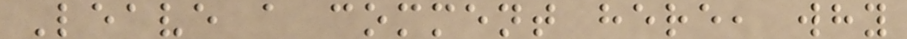Leave a comment here, why
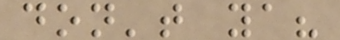don't ya?
